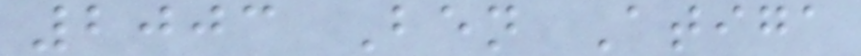2003 Ben Atiga
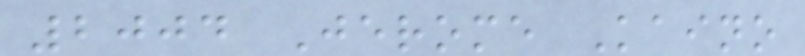2004 Jerome Kaino
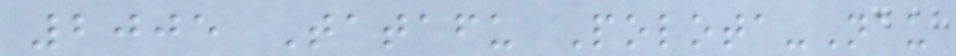2005 Tatafu Polota-Nau
